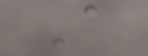A
